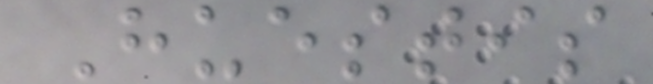Huestis
